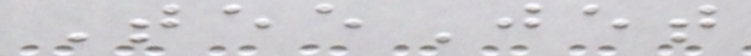TeeJet
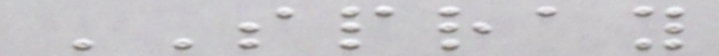SPRAY
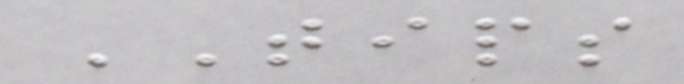TIPS
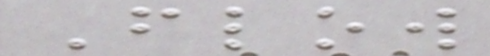Flow
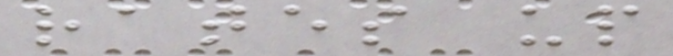rates up
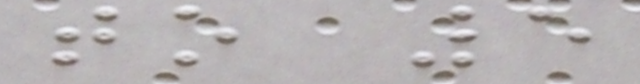to 5
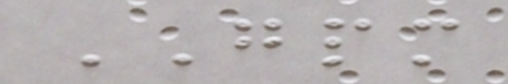GPM
